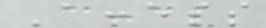Access
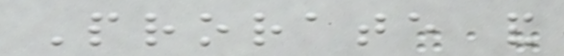Prorate and
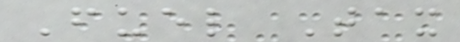Fuel Tax
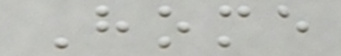Home
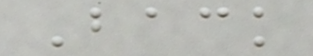Back
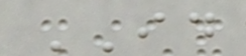ID
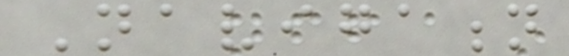Navigation
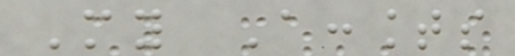My Accounts
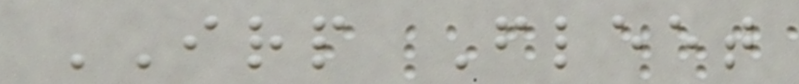IRP Fleet
